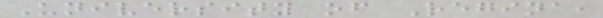University of Regina,
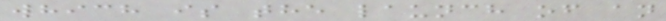which is the launch of an
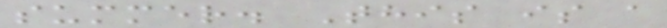summer. This is a
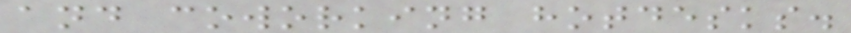and coworking hotdesks.
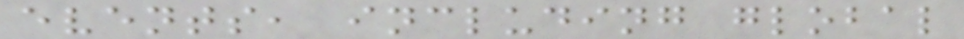events, including global
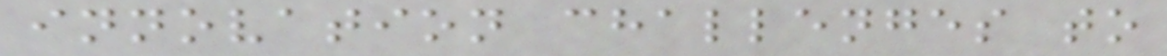innovation challenges to
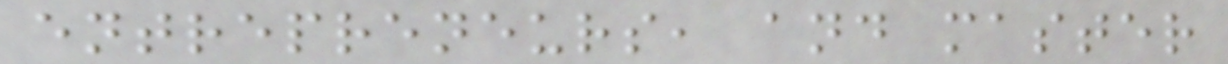entrepreneurs, and master
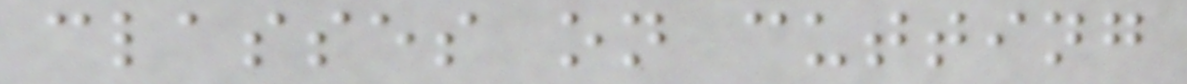classes on cutting
